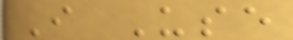I Use
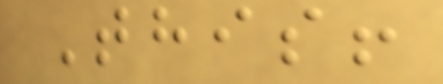This!
